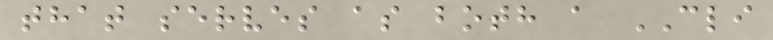that serves as both a CLI
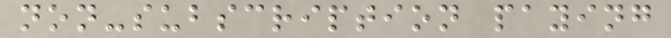non-subscription paying
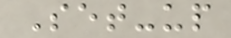Set-up
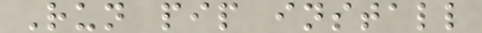Run pip install
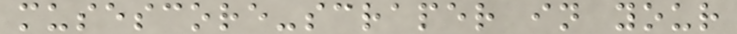musescore-scraper in your
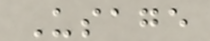Usage
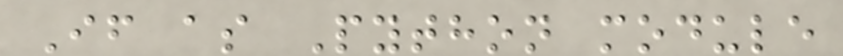If as Python module
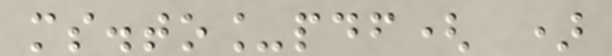ms.to_pdf( )
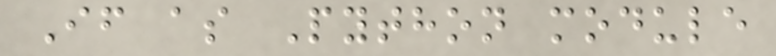If as Python module
